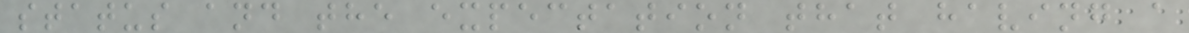status and the expectation that having a
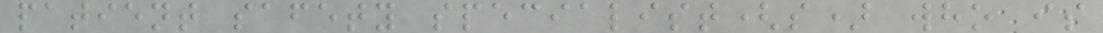patient safety specialist(s) who is
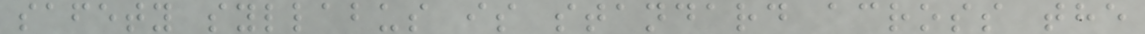safety syllabus is standard across the
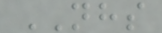NHS
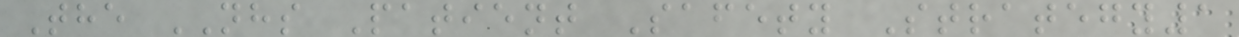The NHS Patient Safety Strategy1
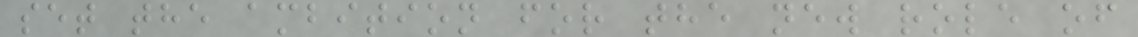set the ambition for the new role of
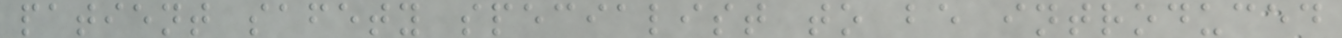patient safety specialist to be introduced
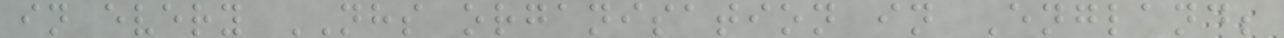in every NHS organisation in England;
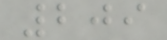209
